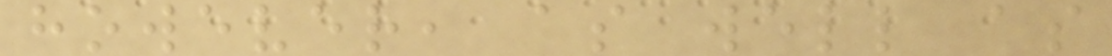however, as well as
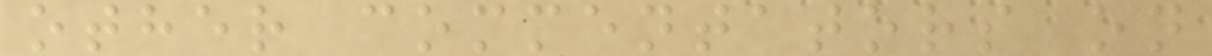other commentators on
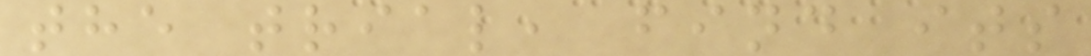the trial, find its
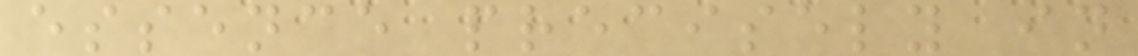essence precisely in
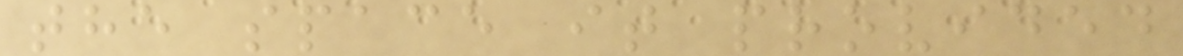the space it provided
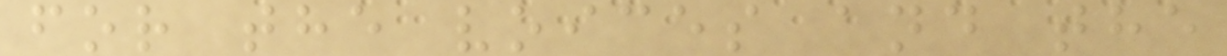for the voices and the
